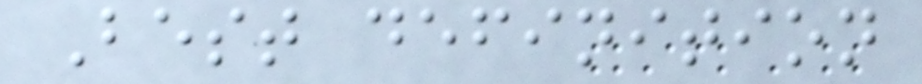Best definition
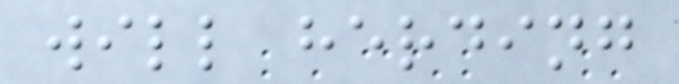will herding
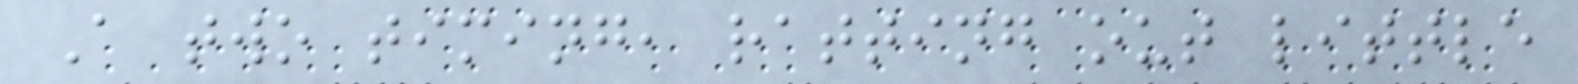A two timing, ratting out little
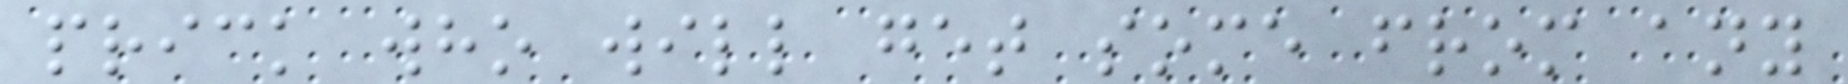prick who will get some from any
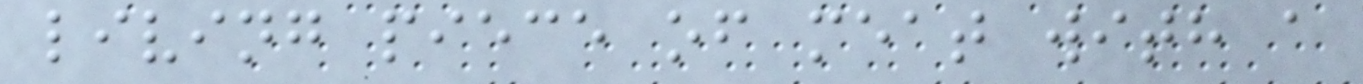living piece of meat with a
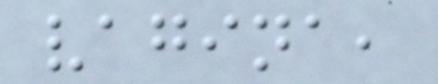vagina,
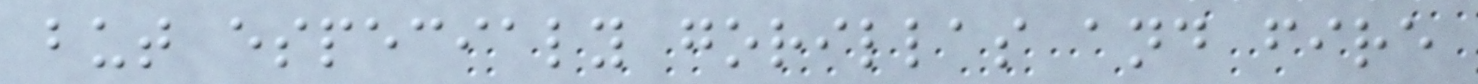but especialy gorillas and fire
